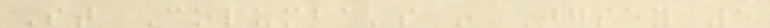St Columba's in Jersey 5
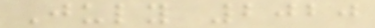July 2020
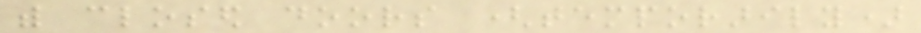with closed doors (temporarily)
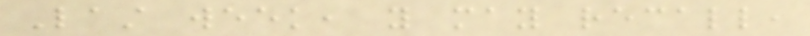Last week, you may recall,
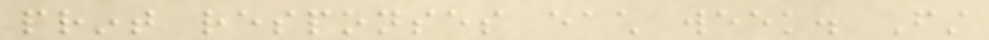print responses each week. First
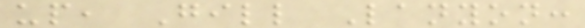up, Gill Lanyon:
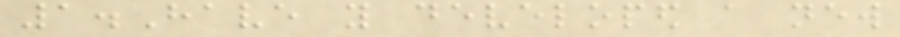1.Have you developed a new
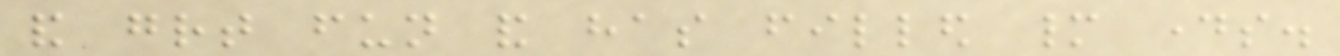and great fun and has filled many days.
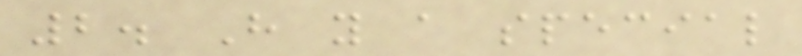2. Have you a special
